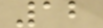12
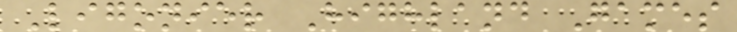Ligonier Highland Games
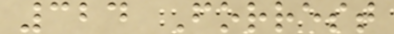324 Forrest
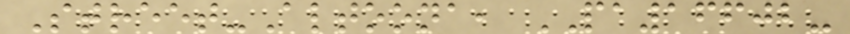Street-Altoona, PA16602-
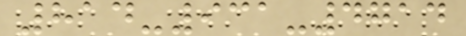814-931-4714
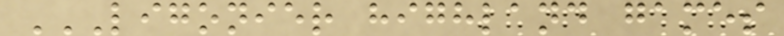LIGONIER HIGHLAND GAMES
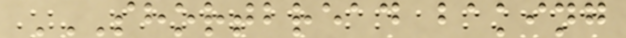SHORTBREAD BAKING
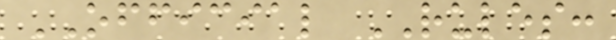OFFICIAL RULES:
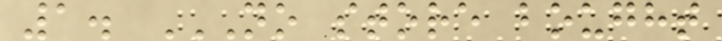1. NO STORE BOUGHT
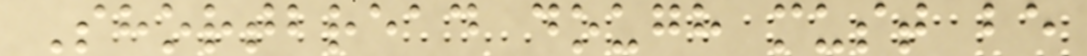Shortbread dough must be
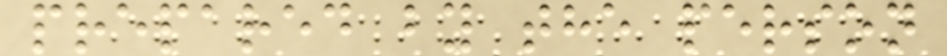prepared by the person
